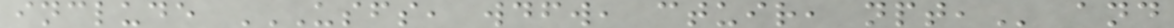include USFS, WDFW, CTUIR, NPT, and
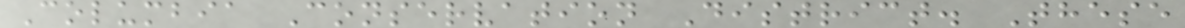Columbia Conservation District. These
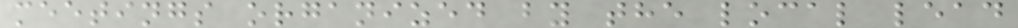meetings organized by the local lead
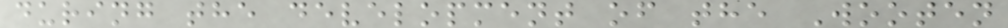during the development of the Wooten
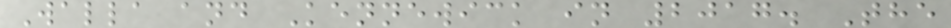Walla and Kennewick in 2017. The
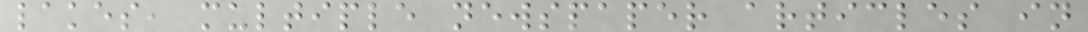lakes, multiple newspaper articles in
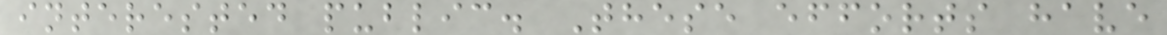interested public. These efforts have
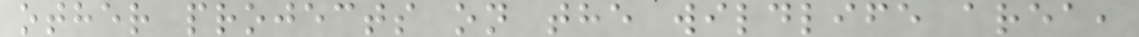other projects on the wildlife area,
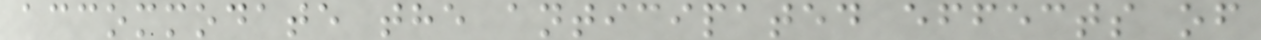accommodate the anticipated effects of
